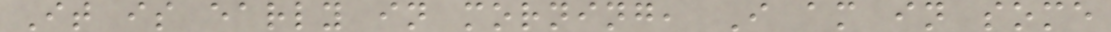It is early in morning, I am in some
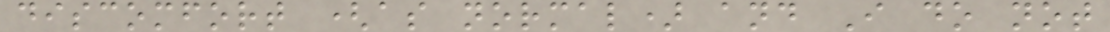discomfort (as normal) and I do not
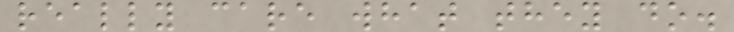really care what they do.
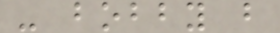- bobby b
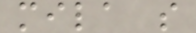mila s
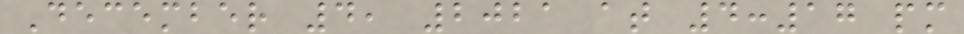December 4, 2021 at 4:17 pm
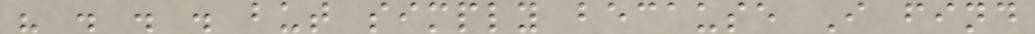" . . . but simply because I find
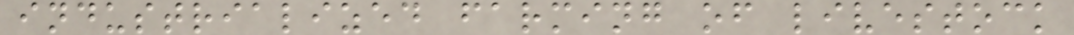industrialized farming of livestock
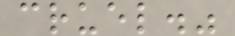cruel."
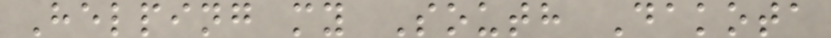Helping my South Dakota
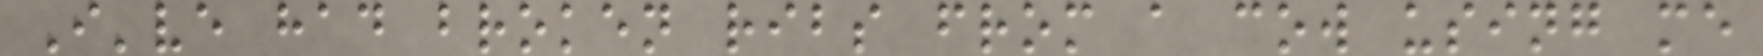I've had broken ribs from a cow using me
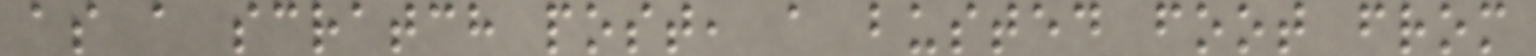as a scratch post, a busted foot from
